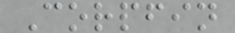Corpfin
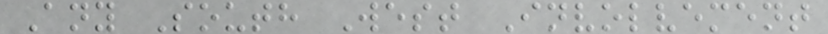Any South West Involvement
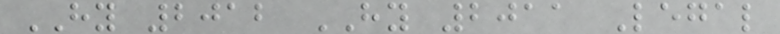HY 2012 HY 2011 Legal
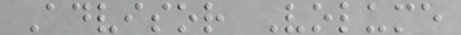Advisor Volume
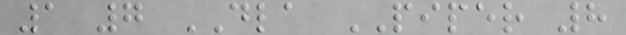1 7 DLA PIPER 8
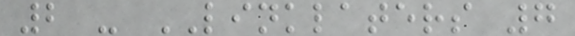2 - LINKLATERS 7
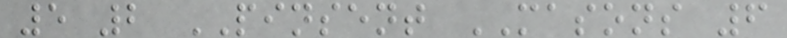5 2 PINSENT MASONS 6
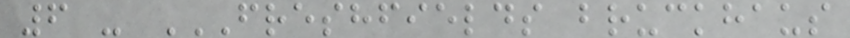6 - FRESHFIELDS BRUCKHAUS
